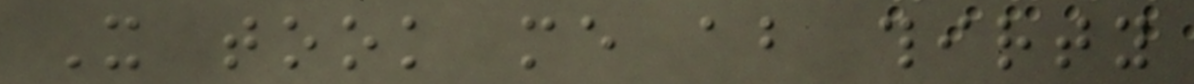It took me about thirty
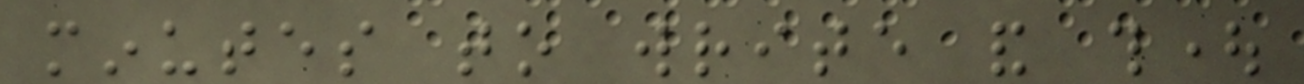minutes to write and thought
